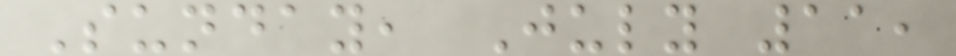Sunday, July 11,
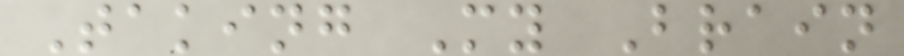Taking My Brain
